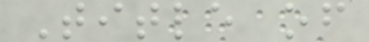Title of
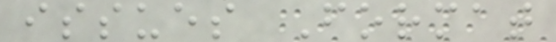issues Format
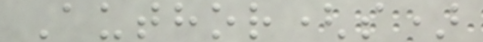Author(s)
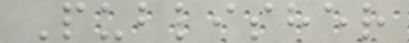Publisher
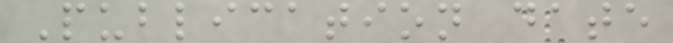Publication date
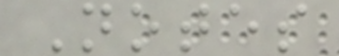Notes
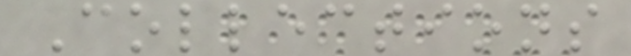Collections
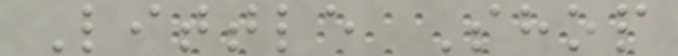Little Shop
